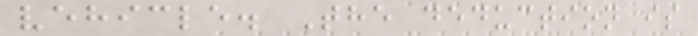vehicle. The deduction is
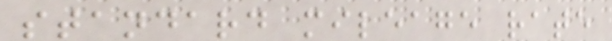standard mileage rate
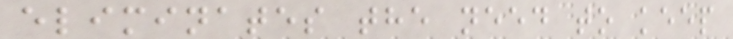eliminates the need to keep
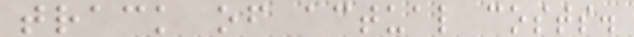track of actual costs.
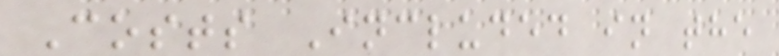Costs Included in the
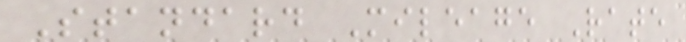Standard Mileage Rate
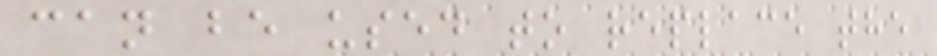can be used to replace the
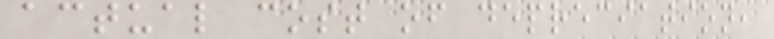actual cost of depreciation,
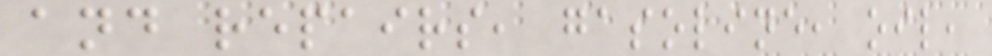and repairs, gasoline, oil,
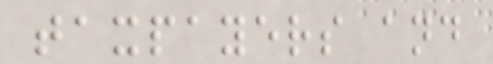taxpayers and
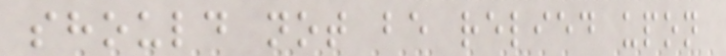should not be relied upon
